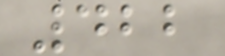422
